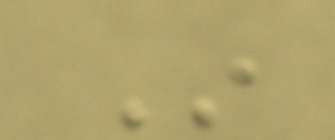In
